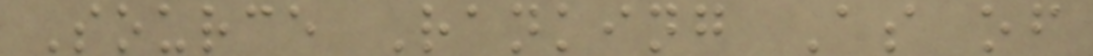Source Ranking As of
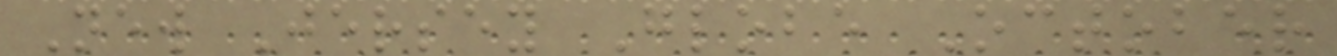New Jersey Globe October
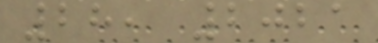28, 2021
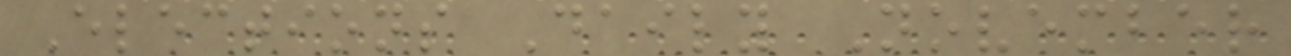Elections Daily November
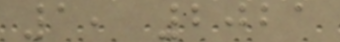1, 2021
